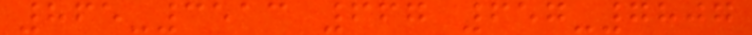865-3513 667 657-7807
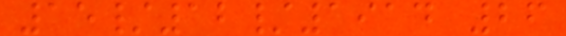15/12/1914 26
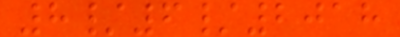8/6/2018
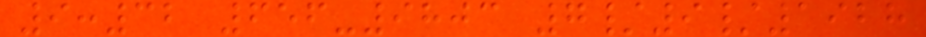9:32 656-9803 7/9/1928
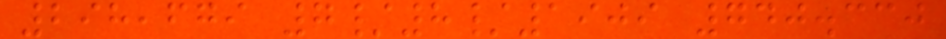298,679 7/8/1909 740.330
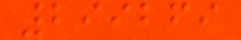299269
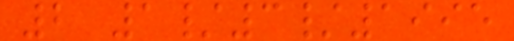2 1/3/1995
